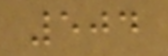504
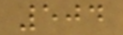504
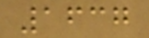1637
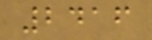2416
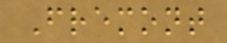Fremont
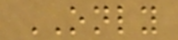ONLY
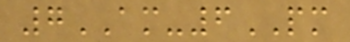7AM-6PM
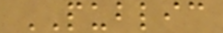PUBLIC
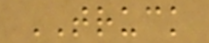TRUCK
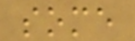some
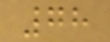78
